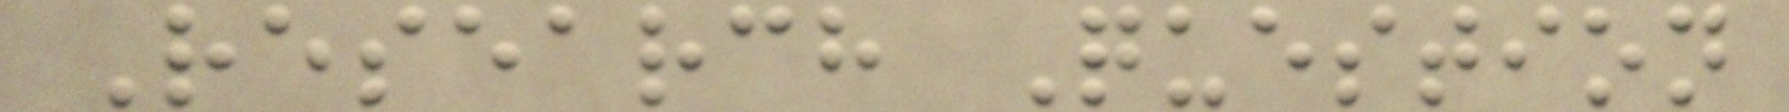Research Question
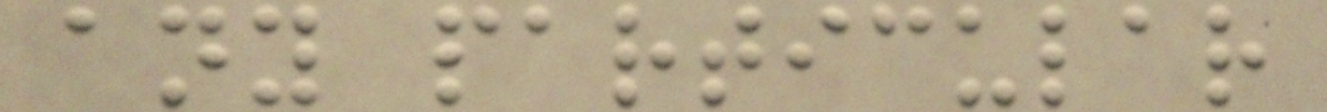any particular
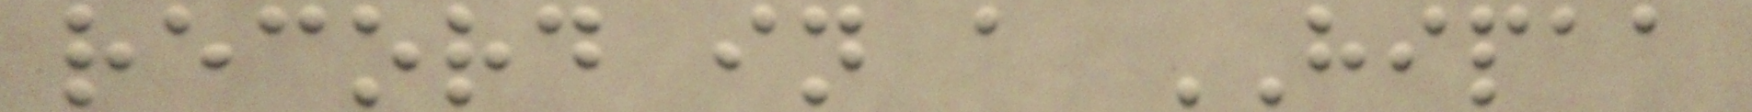record in a HIPAA
